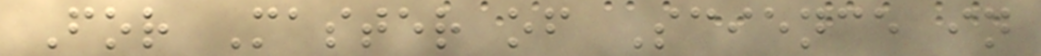For Master of Science in
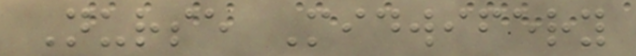Nurse Midwifery
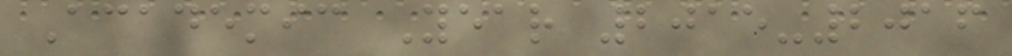Academic Year 2015-2016
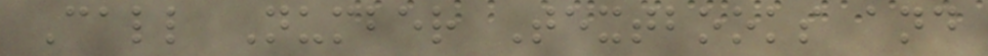Call Number Textbooks and
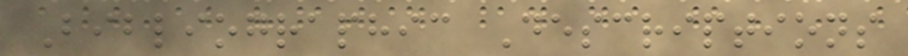Bibliographic Descriptions
